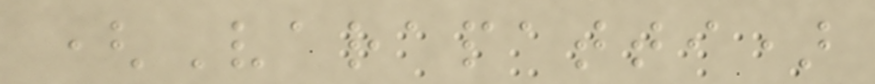(Varapatti)
